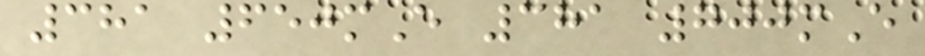381 650mE 381 700mE
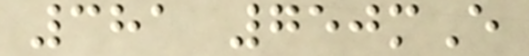381 750mE
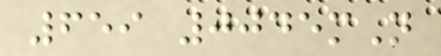659 0045mN
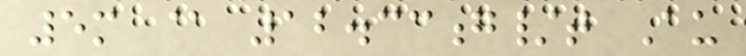5m @ 12.33g/t Au
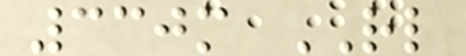330m RL
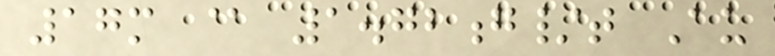17m @ 1.72g/t Au
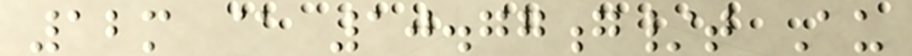12m @ 10.77g/t Au
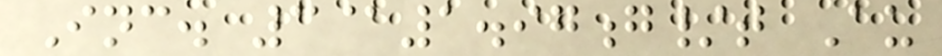Inc. 3@1.97g/t Au
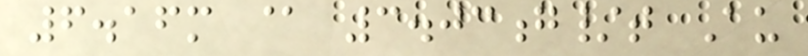6.16m @ 3.03g/t Au
